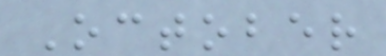October
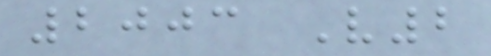2003 V2
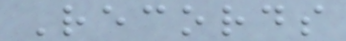Records
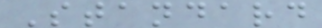Standard
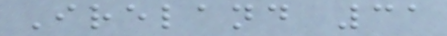Ireland 31
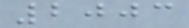2003
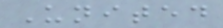United
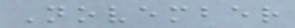November
